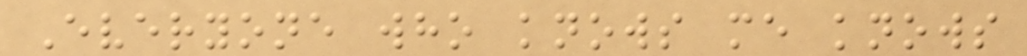Everyone who knows me knows
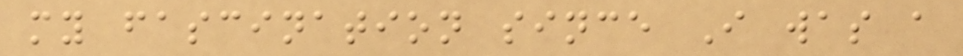my fascination since I was a
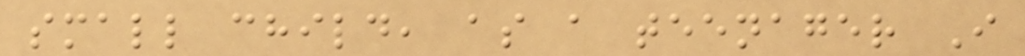small child, as a teenager I
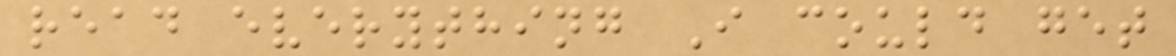read everything I could get
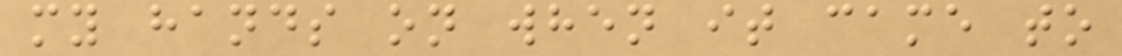my hands on when it came to
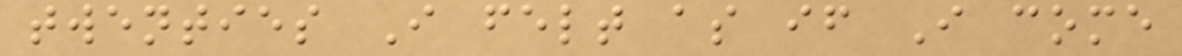twenties I felt as if I come
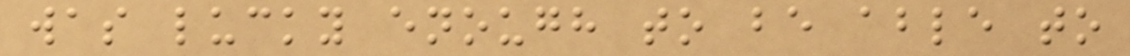was lucky enough to be able to
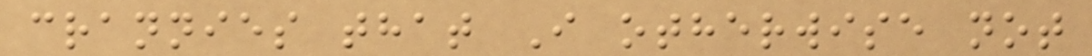crannies that I otherwise not
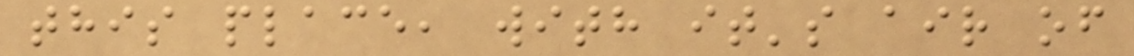this place, with it's air of
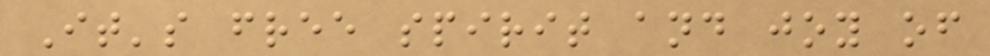It's free spirit and joy of
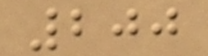200
